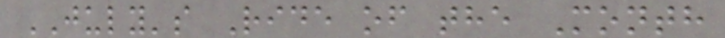JULY's Ride of the Month
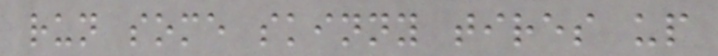run some skinny tires up
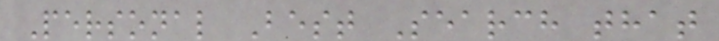Personal Best Search that
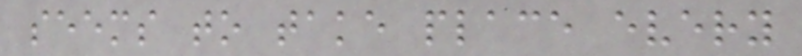seems to take place every
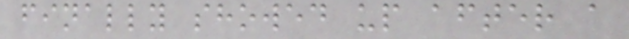finally showed up after a
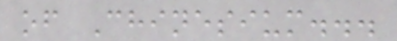of Chinesium...
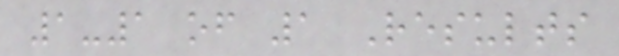1-1 of 1 Results
